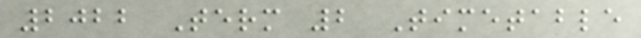2022 Term 2 Timetable
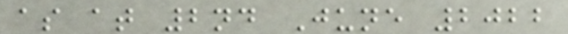as at 2nd June 2022
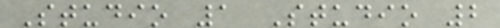Studio 1 Studio 2
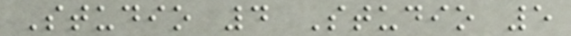Studio 4 Studio 5
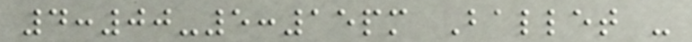4:00-5:15pm Ballet -
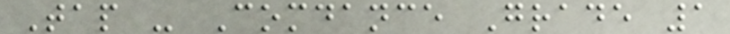Tap - Comdance Grade 1
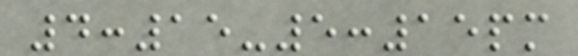4:15-5:15pm
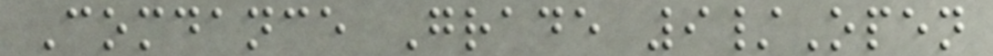Comdance Grade 9/Open
